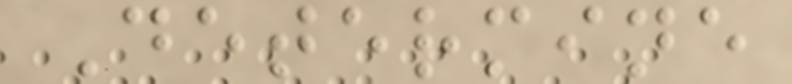Determine
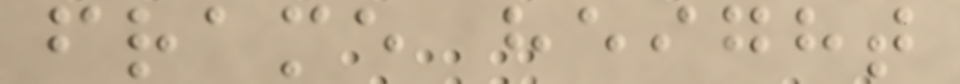frame height
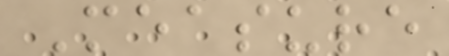Measure
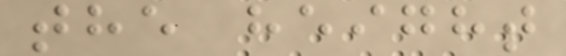the height
